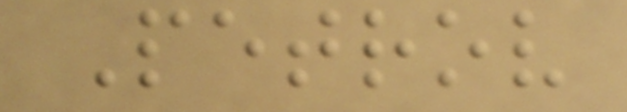Petrov
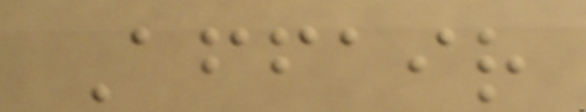Affair
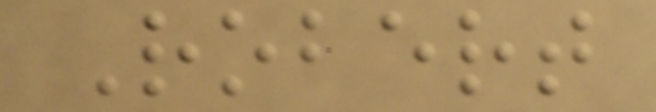Robert
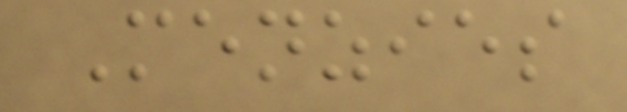Menzies
